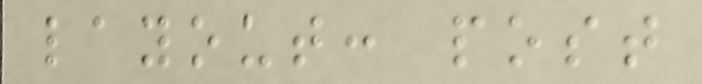layout: post
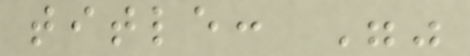title: ""
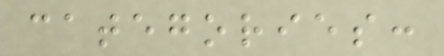categories:
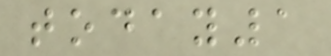today1
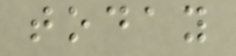today
